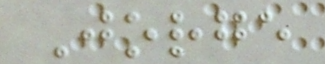Jorge
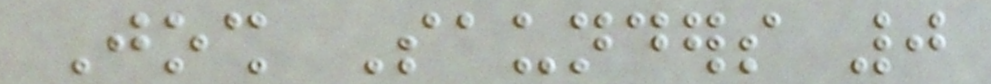Josh Saunders 0
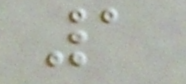1
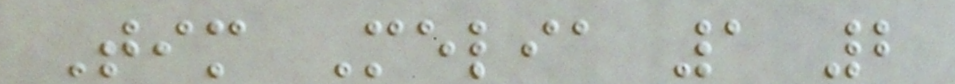Tim Melia 1 2
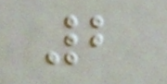2
